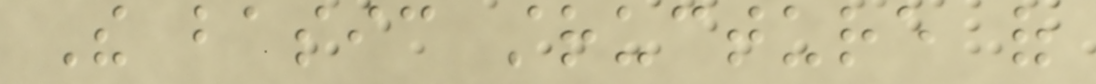The basic structure of
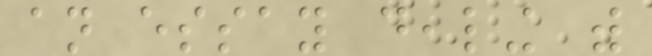an essay dealing with
